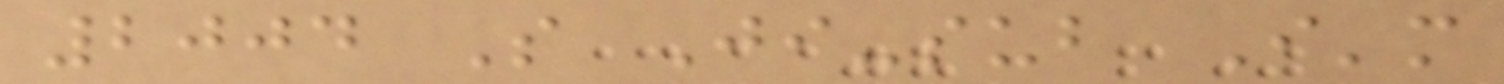2004 So Ji-sub I'm
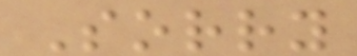Sorry
